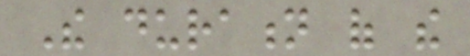The duration of the
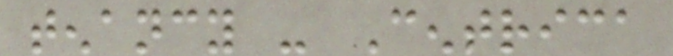tenancy - Centrica
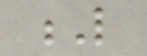L
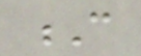C
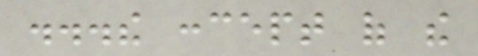...the concept of the
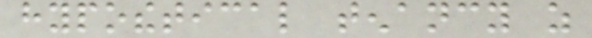hypothetical tenancy as
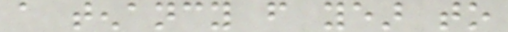a tenancy from year to
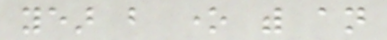year but one with an
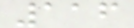116
